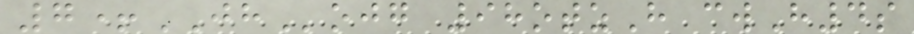7+JHojg 98otzH cwH4s
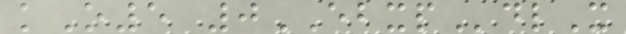kO5 0EBXPdlX
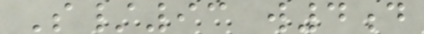S/93 w4d
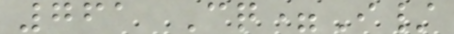761 Cq=I/
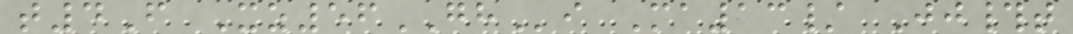t4F Xz56GHi Ma13/ Jj#t
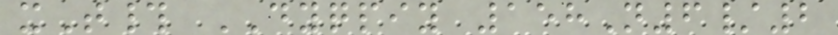xT# DYQPIY 158N6/2
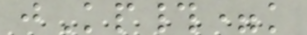jKp#=k
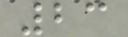23
